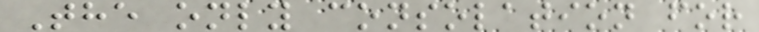The only consolation for
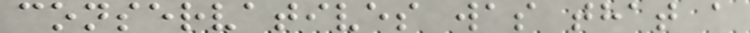conservatives was that a
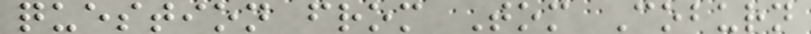question from Tom Coburn
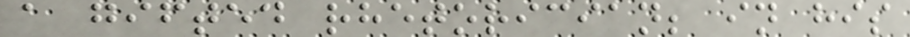a gifted rhetorician; in his
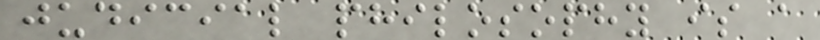judicial philosophy is a
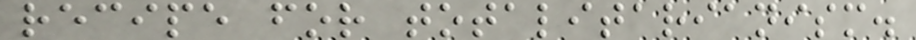recipe for totalitarianism.
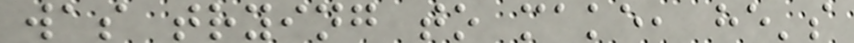was trying to make, he's
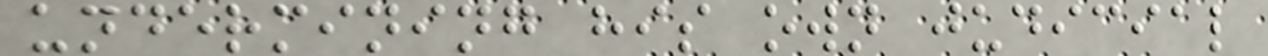undermining his own judicial
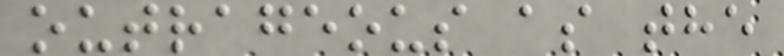outrageous as the
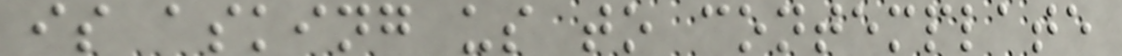is asking us to contemplate
